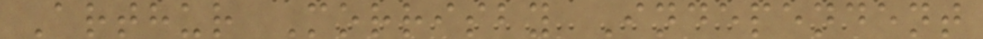Arthur Morrisby Independent
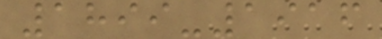1899-1916
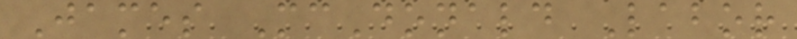James McDonald Labor
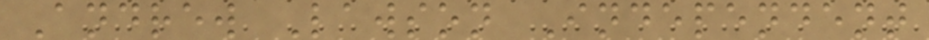Andrew Lawson Independent
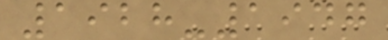1928-1947
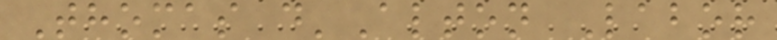Thomas d'Alton Labor
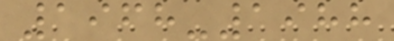1968-1988
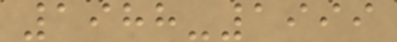1988-1999
